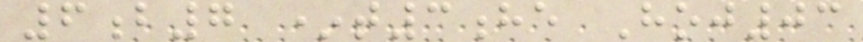6b7 *t3he Hoj03
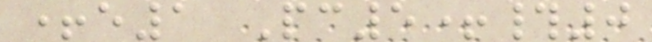+e1 Pc5+#0
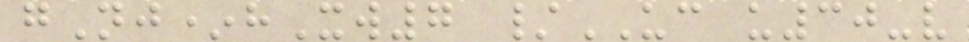gNj*hXw7 /UC u30-v
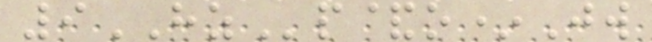9HZp&o*Jw
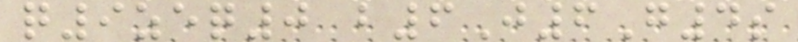q9zeq0 b6J6G4s
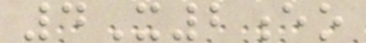4X2eo
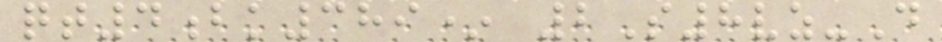qt4bk389* 2S8vz-D
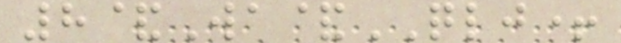8&Wa&QLJ+
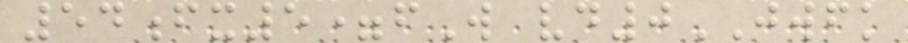54fx5=fW vd0JWFK
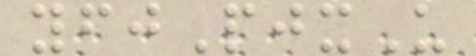yfjPjxU
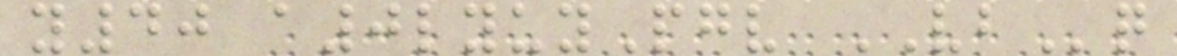y40 a0lyuyPgv VBq
